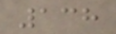138
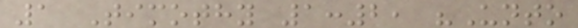1 Timothy 1:2, "Unto
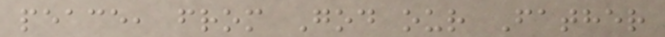peace, from God our Father
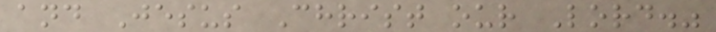and Jesus Christ our Lord."
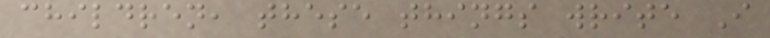children, these things write I
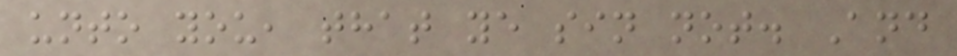unto you, that ye sin not. And
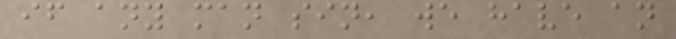if any man sin, we have an
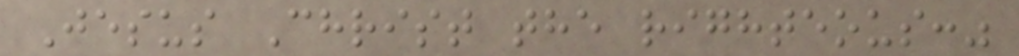Jesus Christ the righteous:"
